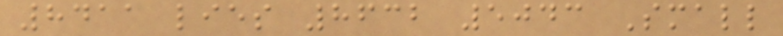8411 lies 8632 5043 Small
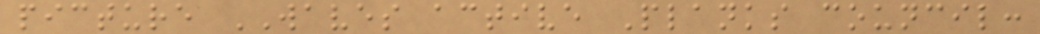picture WAVES active Planks council:
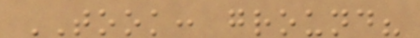TOOK: ground?
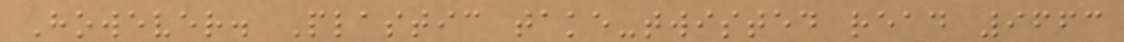However. Plastic take-twisted read 9663
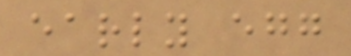early egg
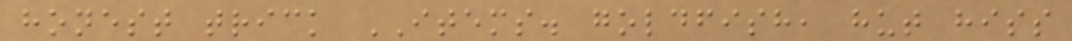honest trick ITEMS. goldfish, hut hiss
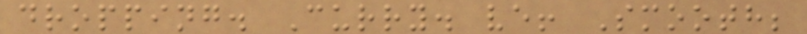dropping. Curry. ve! Smooth;
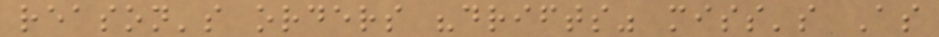reason's orders "drifts" miss's As
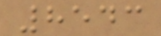8543
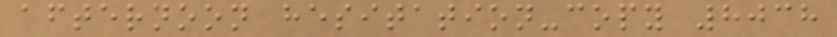afternoon hesitation-copy 8038
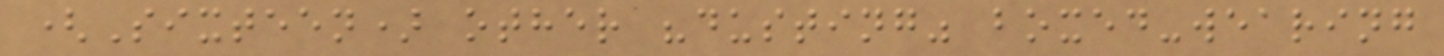(Sixteen) other "dusting" boxed-wearing
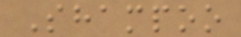Shampoo
